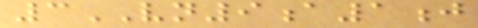3VN9a1j
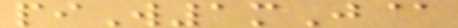piW1mJ@
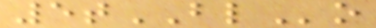5tBLo
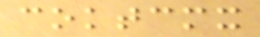coktcmx
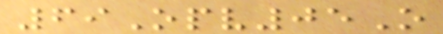69Opv05O
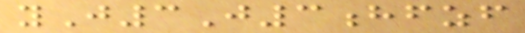yJ3J3hfzf
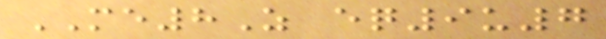ME8Z eq9u7
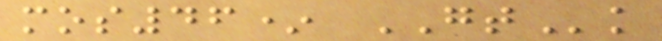mos46* GTk
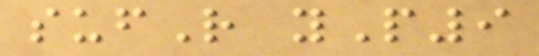sufR yP9
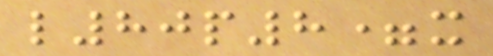l80p8=x
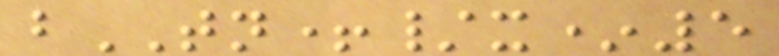bTN+/x*5
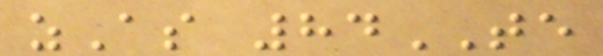zAs 84TE
